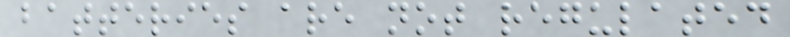batteries are not regulated
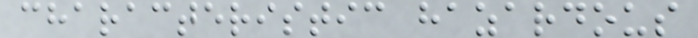characteristic hazardous
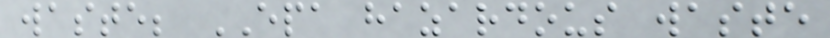waste; EPA hazardous waste
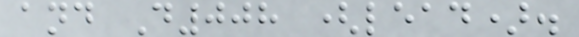and D008 (lead).
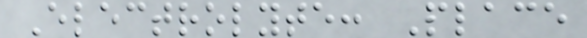Electrolyte: Place
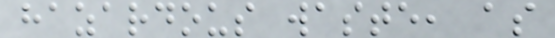hazardous waste, as
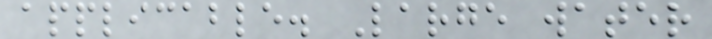applicable. Large water
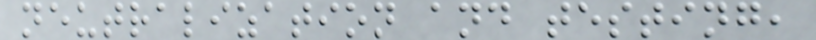neutralization and testing,
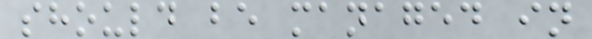should be managed in
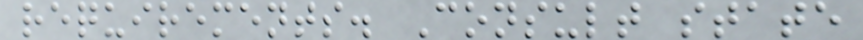requirements. Consult state
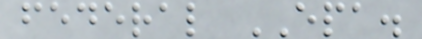federal EPA.
